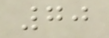70
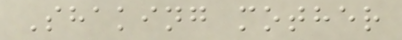Shaking mother
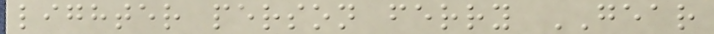lighter person ferry GEAR
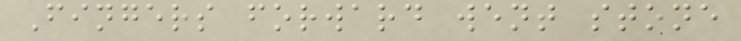Fingers forward went stone
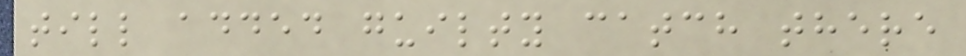till added guilty catch there
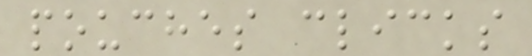pouches clicks
